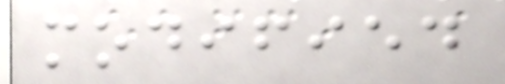modified
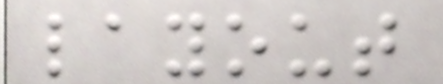layout
